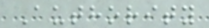Authority
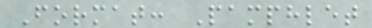Format: Pamphlet
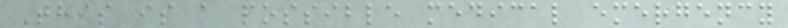This is a possible medical emergency
